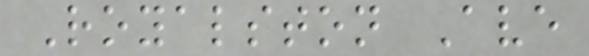Royalston Ave
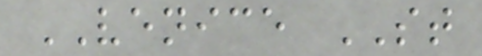VENICE ST
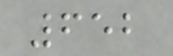652
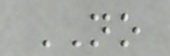NO
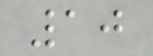10
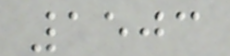1503
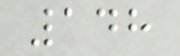148
